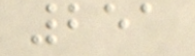251
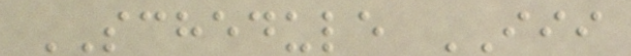SCHEDULE III
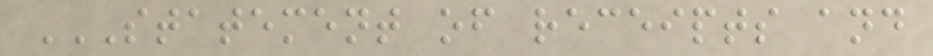STATEMENT OF RECEIPTS AND
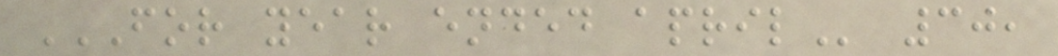FOR YEAR ENDED APRIL 30,
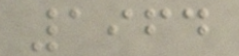1964
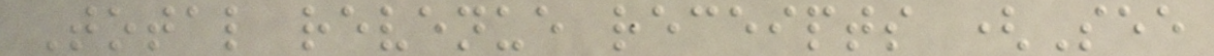Total revenue receipts (See
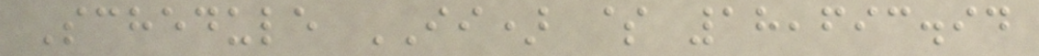Schedule II) $ 18,693.94
